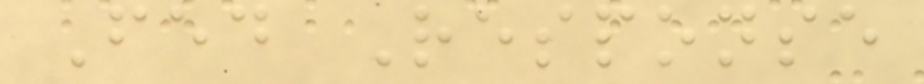Fed Response
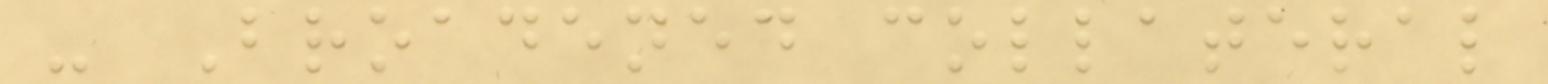- Broadened collateral
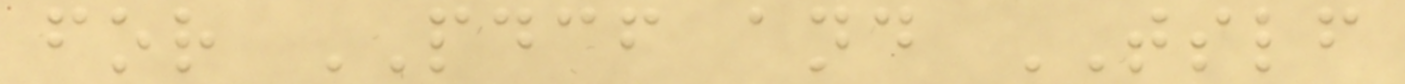for PDCF and TSLF
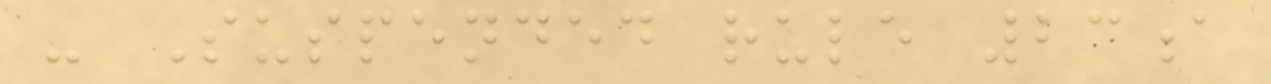- Suspended rule 23a
